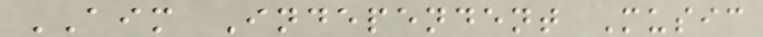AIM Independent Music
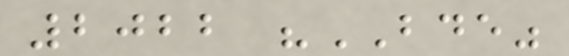2022 "BDE"
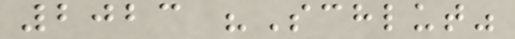2023 "Schlut"
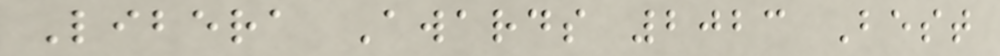Libera Awards 2023 Best
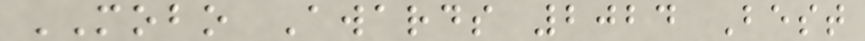MOBO Awards 2024 Best
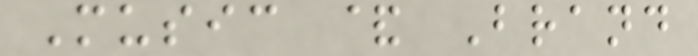Music & Brand
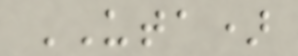UTA)
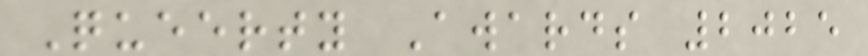Queerty Awards 2025
